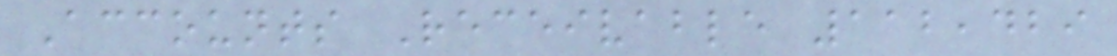Accounts Receivable 112,429
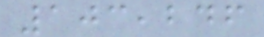103,246
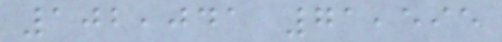102,041 71,595
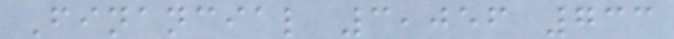Financial 3,056 733
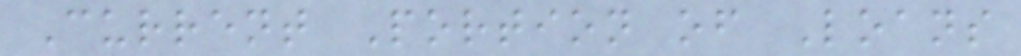Current Portion of Loans
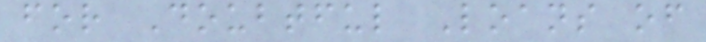for Doubtful Loans of
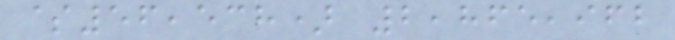$56,538) 2,865,962
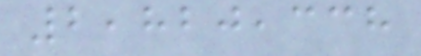2,820,338
